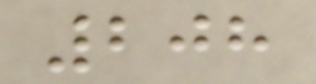208
